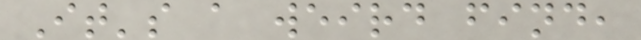It's a weird find,
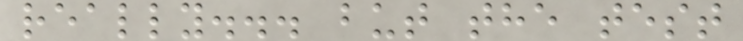really... but the test
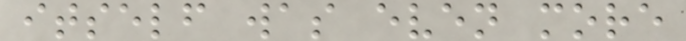itself was even more
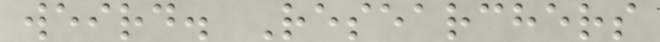weird. Researchers
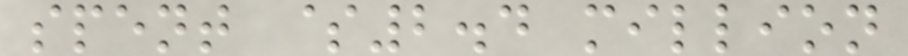spent $2.4 million
